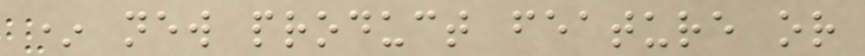* new product feature or
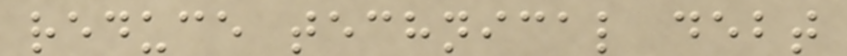reduce technical debt
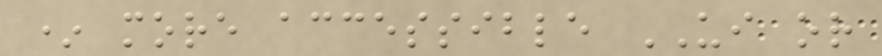* more accessible UI or
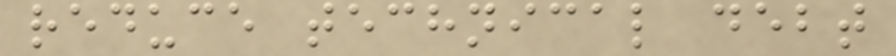reduce technical debt
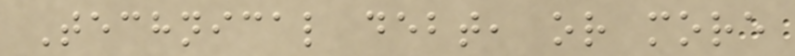Technical debt, or more
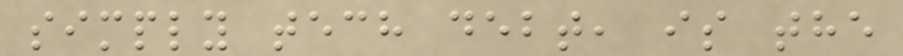simply tech debt, is the
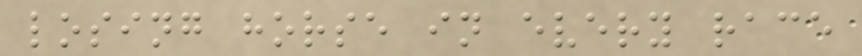losing horse in every race
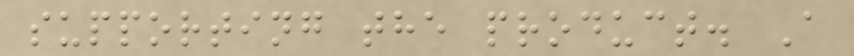supporting the product. A
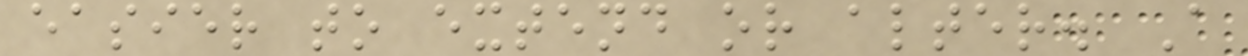easier to extend or alter. A
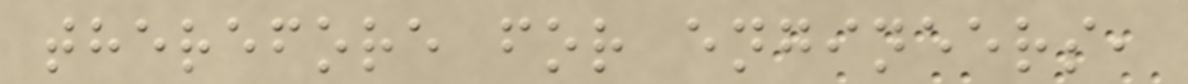therefore for engineers,
